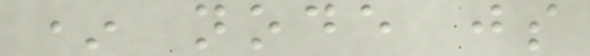* node js
